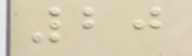20
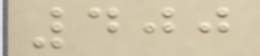400
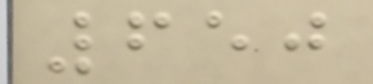650
